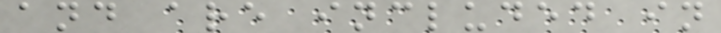and are included in
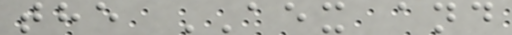the AEX and
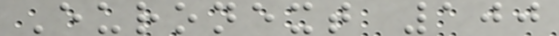Euronext 100
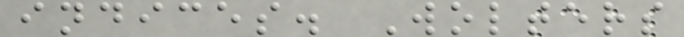indices. Wolters
